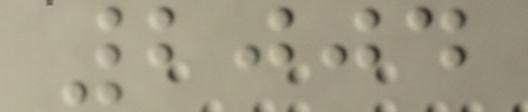2004
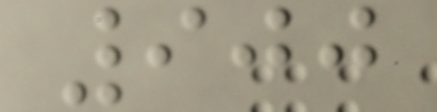900
